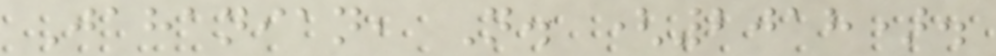Jahanian, N. (2018).
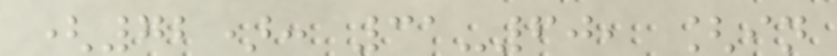(72): 31-60, [in
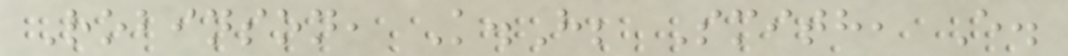Robinson, K.H; Smith, E.
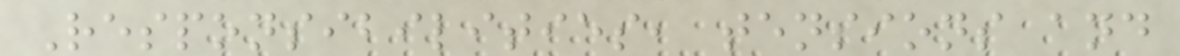Responsibilities, tensions and
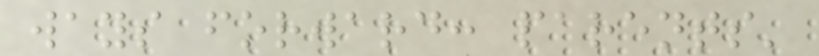ways forward: parents'
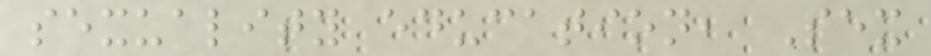sexuality education, Sex
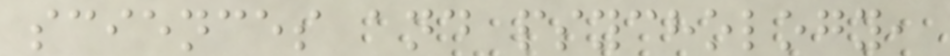sciences and psychology,
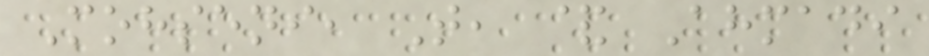Mohseni, T, & Ahmadi
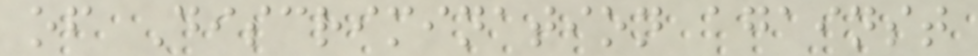of Discrimination against
